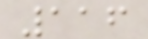116
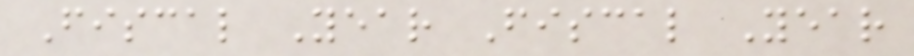Fiscal Year Fiscal Year
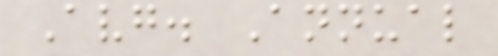Avg. Annual
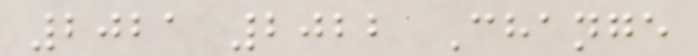2021 2022 Change
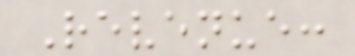Revenue:
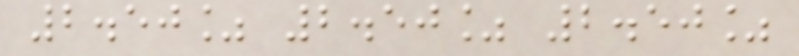2.50% 2.50% 2.50%
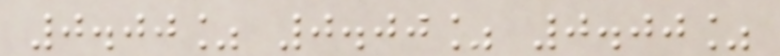0.00% 0.00% 0.00%
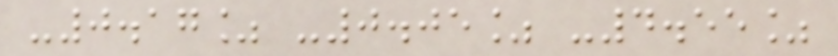-0.17% -0.05% -4.55%
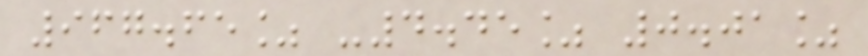967.65% -4.45% 0.01%
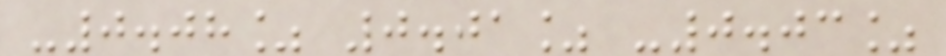-0.08% 0.01% -0.03%
